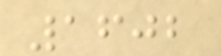1602
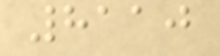8110
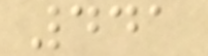441
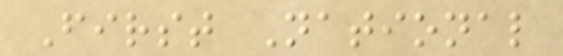First National
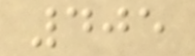405
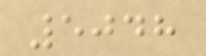5048
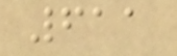611
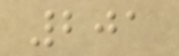201
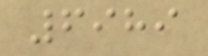6989
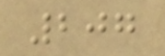207
